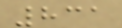831
